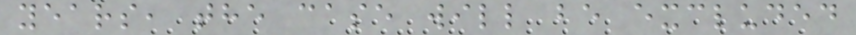years, the case will be excluded
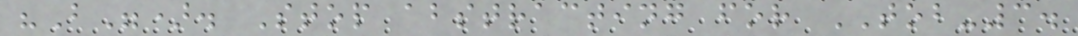"B"). Stop abstracting for TOB-3.
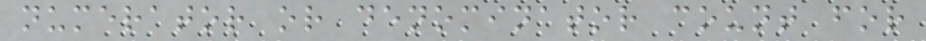numerator or denominator count for
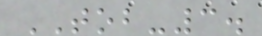TOB-3.
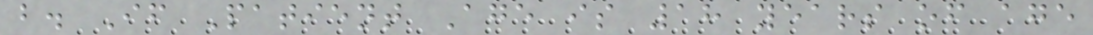b. If Patient Age is 18 years of age
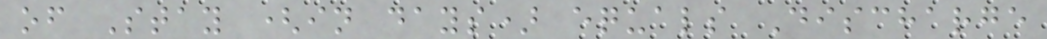of Stay (in days) equals Discharge
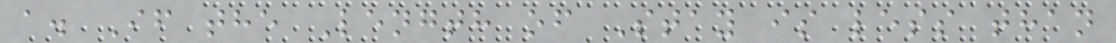a. If the Length of Stay is less than
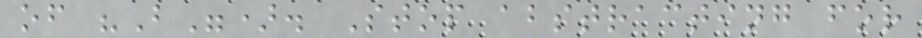of "B"). Stop abstracting for
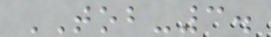TOB-3.
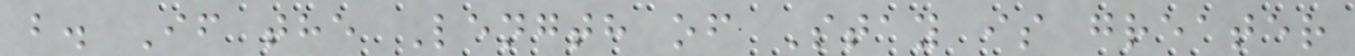b. If the Length of Stay is greater
